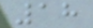18
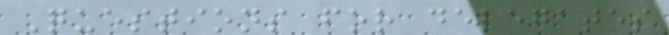Questions for delegates
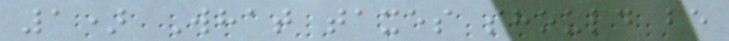1) What taxes should be
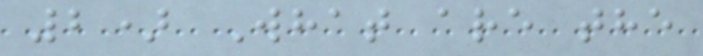2) What are the
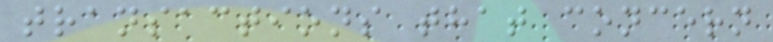transactions that concern
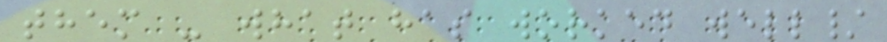them - what has worked well/
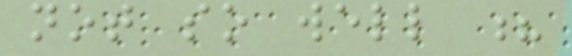not so well ?
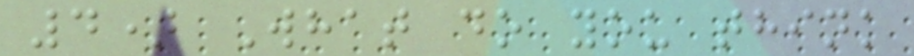4) What do you think
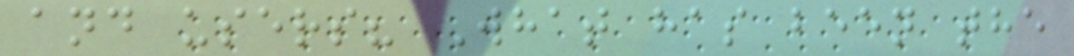and users? What has been the
